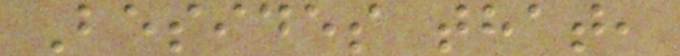Besides that,
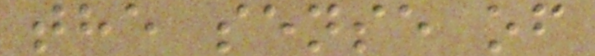the sense of
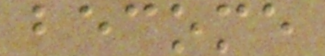become
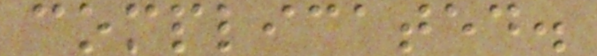complicated.
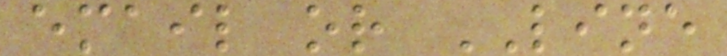email or LINE
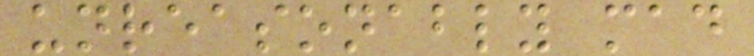unreasonably mad
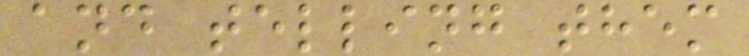and telling them
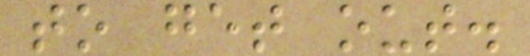to get out.
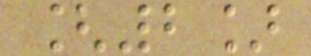[2]
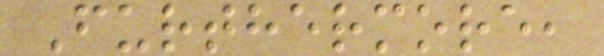Furthermore,
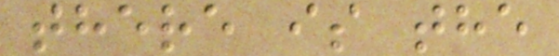there is the
